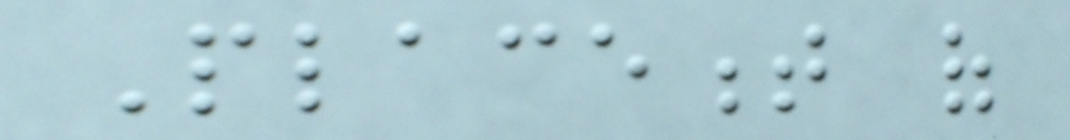Placement of
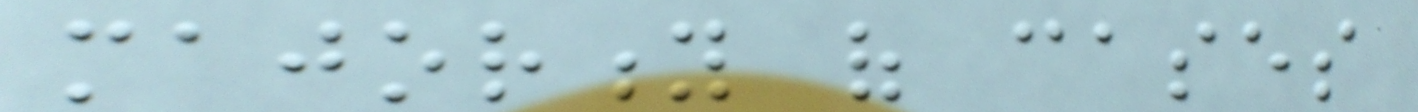majority of cases
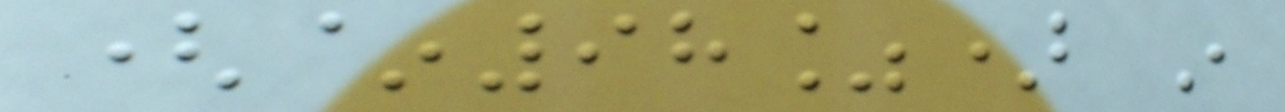(~98%) in
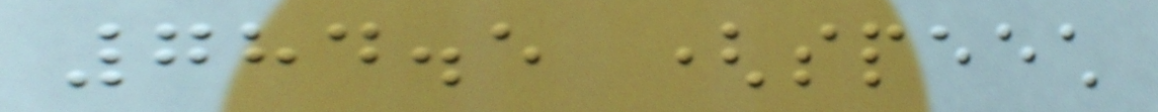784.5 (speech
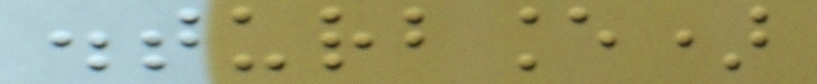disturbance)
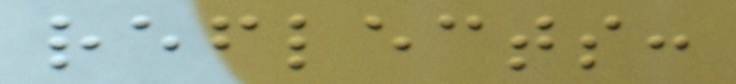reflects:
